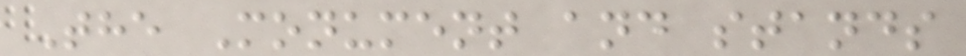The Monument and stands
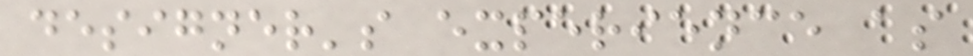designer's experience as
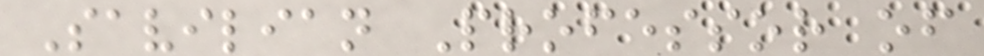Savilian Professor of
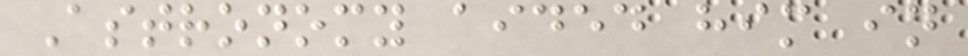Astronomy aided him in
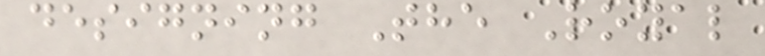designing The Royal
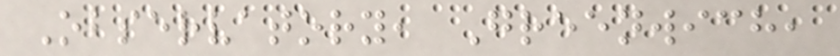Observatory, Greenwich,
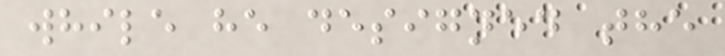while he designed the
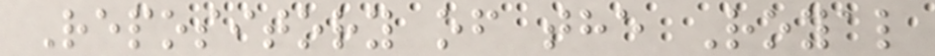Repository of the Royal
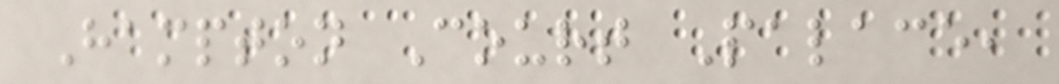Hampton Court Palace,
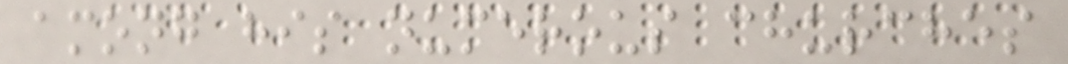among his numerous churches
